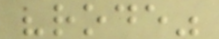"rode"
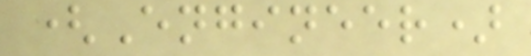(Engineer)
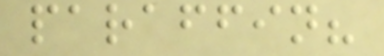paraffin?
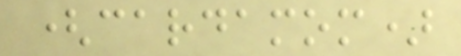(cardamom)
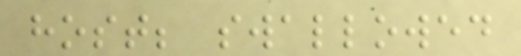host; swallowed
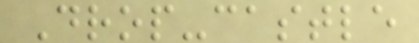Drop-castle
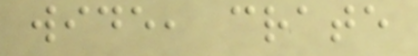wide, crate
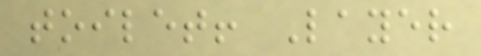toilet! Layer
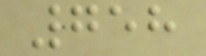758
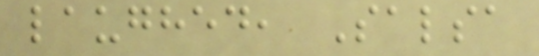laughed, Salsa
